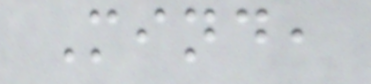Mind,
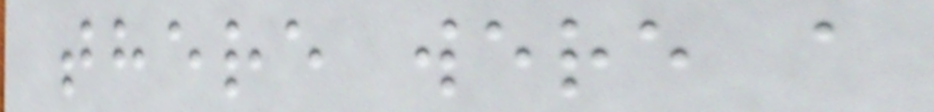there were a
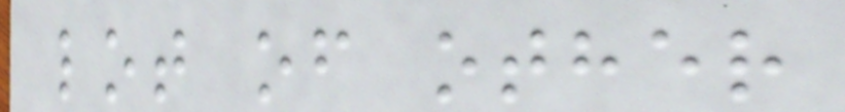lot of other
